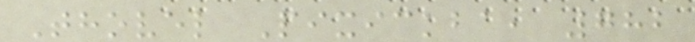Thovel Pixickba, 782
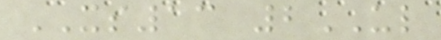XS13 2UL
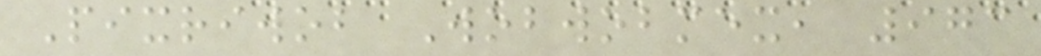Pixriwob Wobwobmex, 973
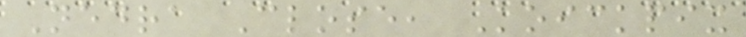Nedra Close, Koickpix
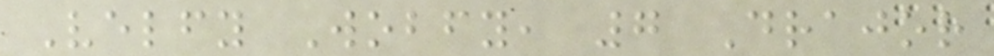Velfy Wobfy, 7 Drajor
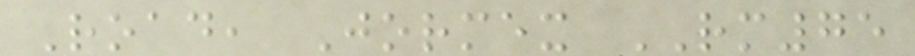Road, Jormex RM75
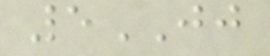5JJ
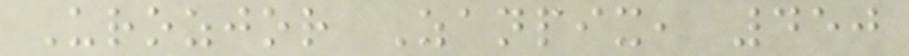Urozjor Zanpix, 450
